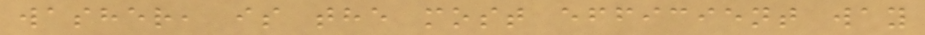washer, is the most efficient way
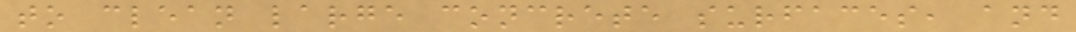to clean large concrete surfaces, and
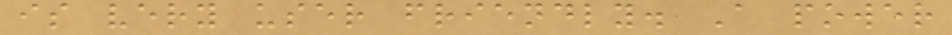is very user friendly. A power
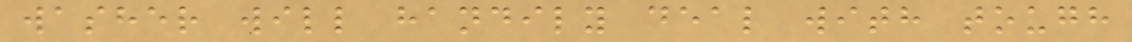washer will handily deal with tough
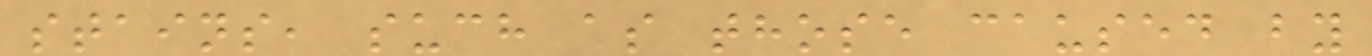stains, such as those caused by
